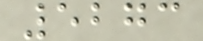5273
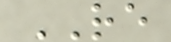RE
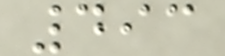493
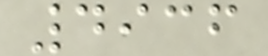4936
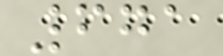671
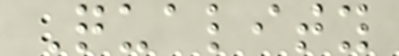Quality
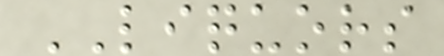LIQUORS
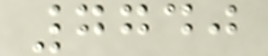7740
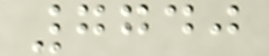7740
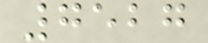7527
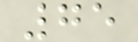75
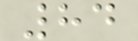84
